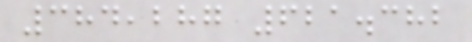384,287 621.382
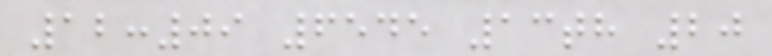12:09 6545 13th 20
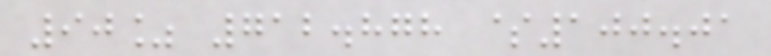90% 712.878 $100.01
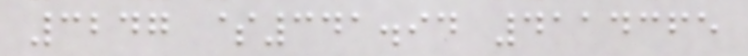3247 $341.94 4114365
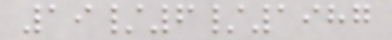19/6/1987
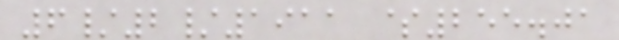6/2/1911 $255.01
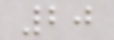20
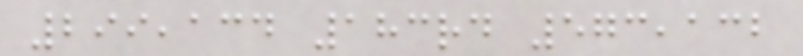299,134 183rd 573,132
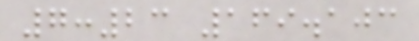7:23 169.103
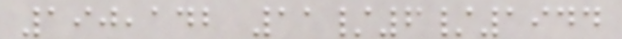190,142 11/6/1944
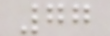77
